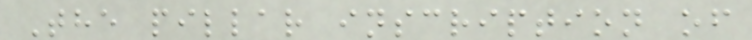The pillar inscription of
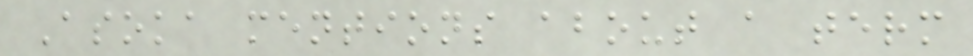Asoka mentions about a term
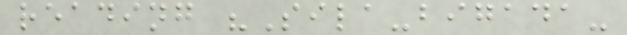reading "Sila-bigada-
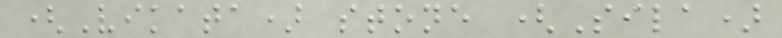(Vikata) stone (Sila)
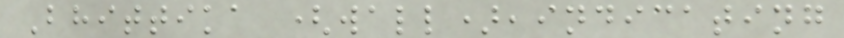Bhittika (wall),indicating
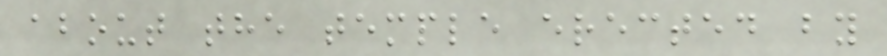about the temple erected by
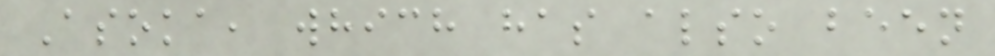Asoka, which has also been
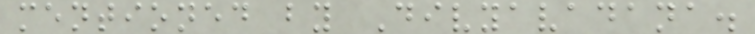mentioned by Divyavadana.
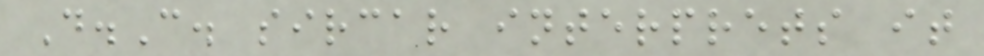D.C. sircar interprets it
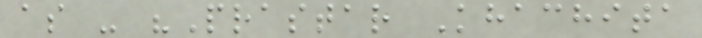as - "Prastar Khachita
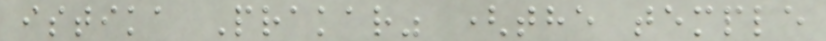istika Prakar" (the temple
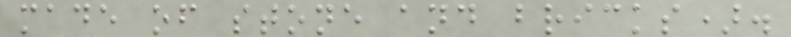made of stone and bricks).
